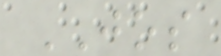JOS
